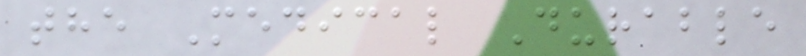the Medical Durable
